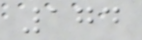174
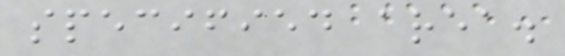specified area.
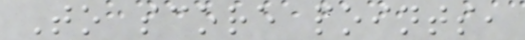To score points,
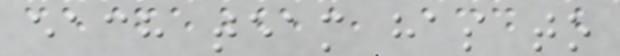each team has to
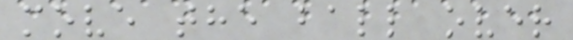move the ball over
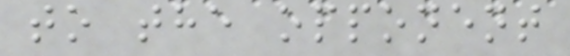to the opponent
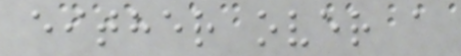either over a
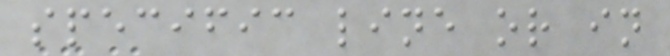specific line or in
